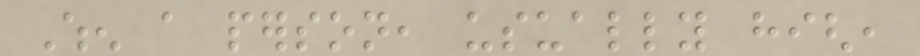When a person, usually high,
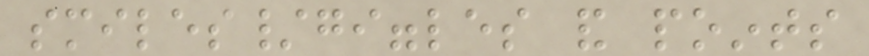smiles/giggles and points
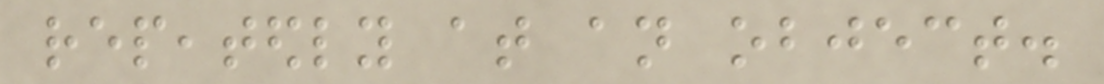repeatedly at an object.
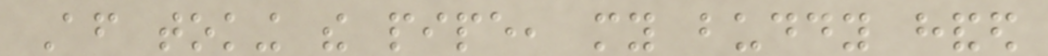After toking the pipe, my buddy handed
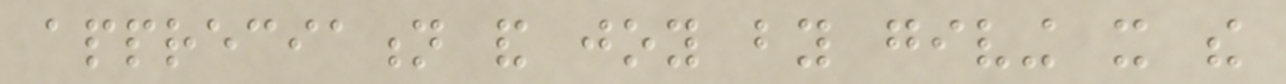appreciation and joy by giving it the
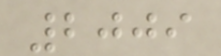2009
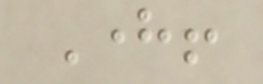Here!
